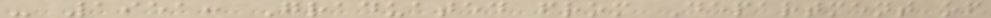- 1951: Graduated from Department of
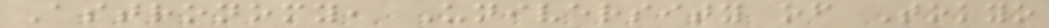Astronomy, University of Tokyo
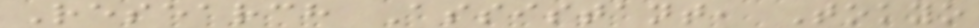Research Assistant, Tokyo
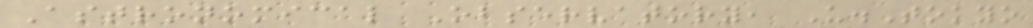Astronomical Observatory, U.Tokyo
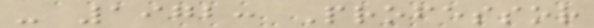- 1972: Professor
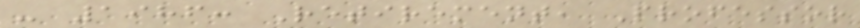- 1986: Retirement, Professor
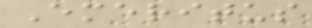Emeritus
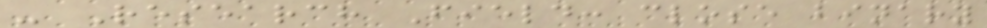- Research Field: close binary
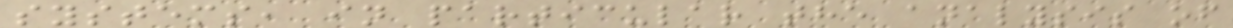systems, in particular the analysis of
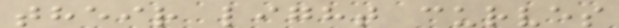their light curves
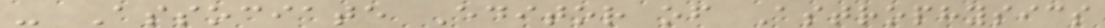- Associate Editor of Astrophysics
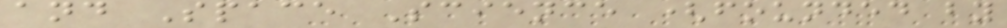and Space Science (founded by
